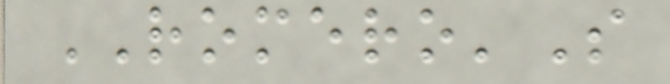ROMERO'S
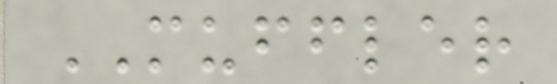MUFFLER
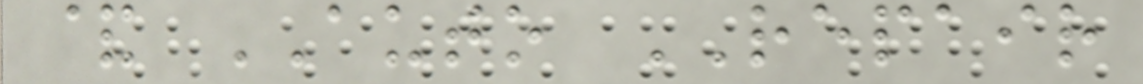& AUTO REPAIR
